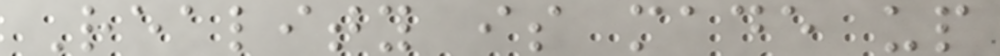Reality is made up
